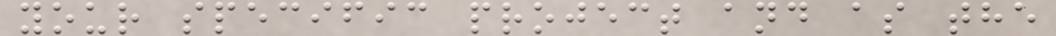your specific project and as the
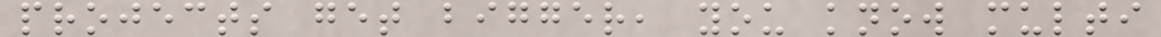projects get bigger, you know multi
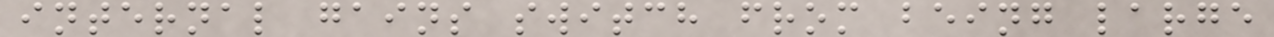internal gains switch from being large
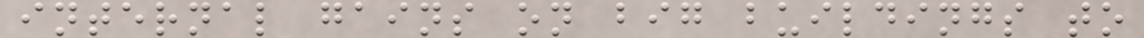internal gains on big buildings to
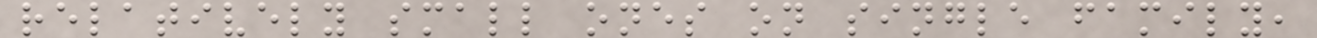relatively small ones on single family,
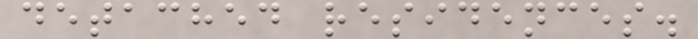detached residences.
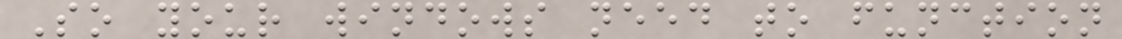So your windows need to function
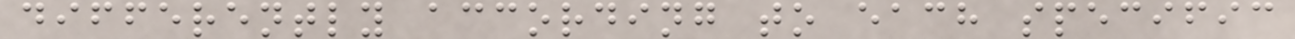differently according to each specific
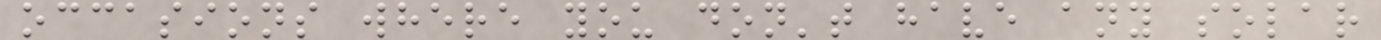occasions where you don't have any solar
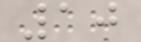10
